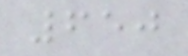650
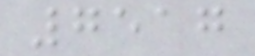7517
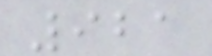921
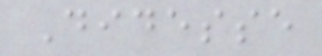Didesse
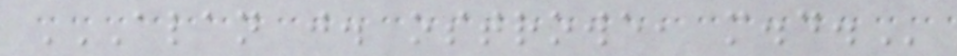ALAN J. OSTROWE, M.D.
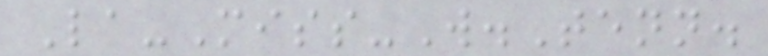La-Miss-W.Tenn.
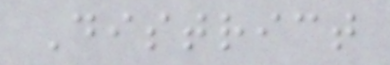District
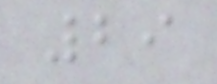29
